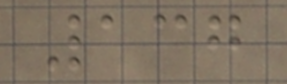137
